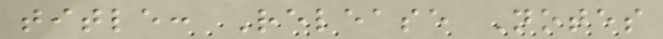title: Release Notes
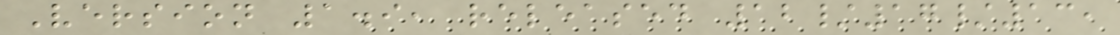Version 1.9, released 12/17/13,
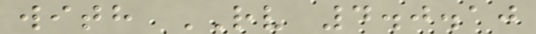with RV 4.0.10
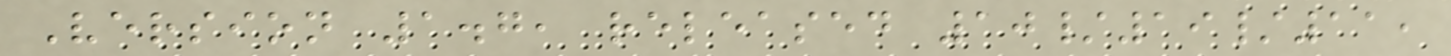Version 1.7, released 10/19/11,
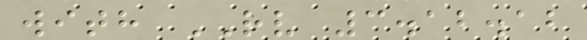with RV 3.12.12
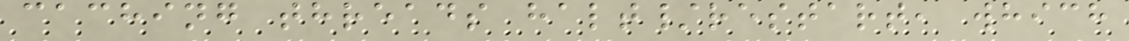caching threads halt/restart, which
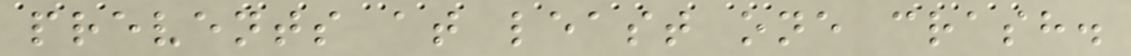prevents at least one crash.
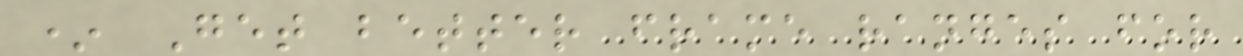* Get better frame ranges for
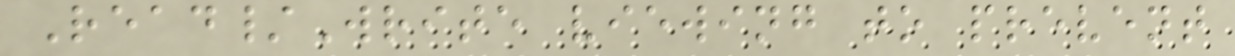Read/Write viewing to prevent
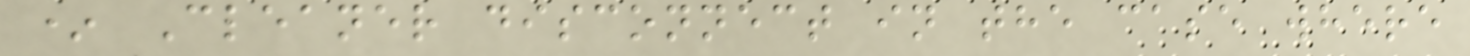* Cleaner disconnect in the case where
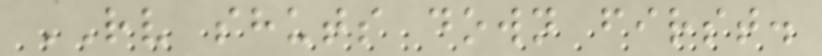RV shuts down first.
